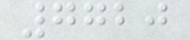7720
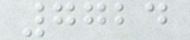7724
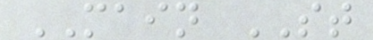MAIN ST
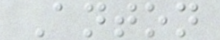Anton
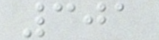301
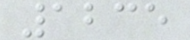1235
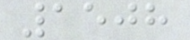1508
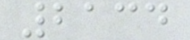2134
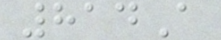814A
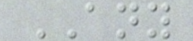ANY
